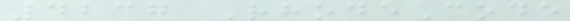4237 RhodeCode
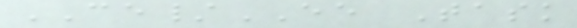CE/EE Task
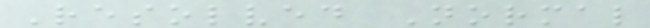Resolved Normal
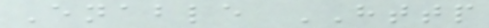Enable HTTP
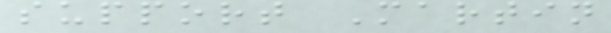support Martin
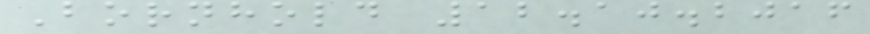Bornhold 12.10.2016
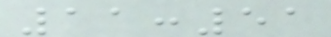11:51
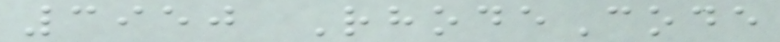3950 RhodeCode
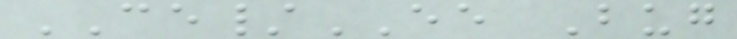CE/EE Bug
